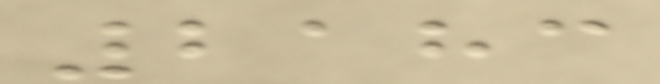2183
